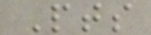Pts
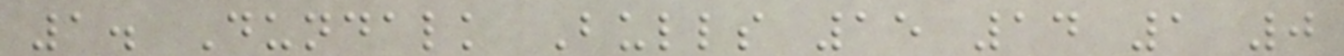1. Dundalk Bulls 15 14 1 0
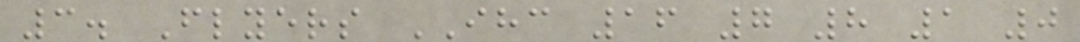3. Flyers IHC 16 7 8 1 0
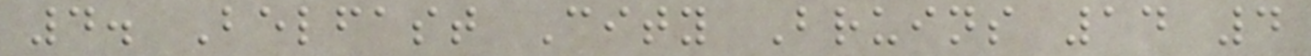4. Belfast City Bruins 14 4
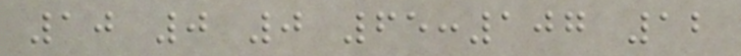10 0 0 65:107 12
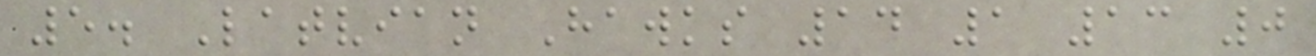5. Latvian Hawks 14 1 13 0
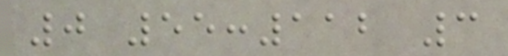0 55:112 3
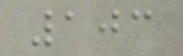103
